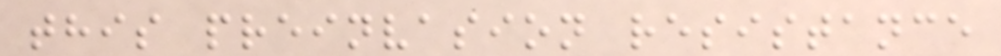this preinvasion resistance
